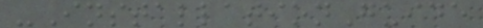-InstallationGuide
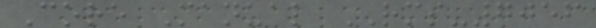Core Manual RMS-7056
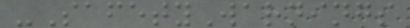-SafetyWarnings
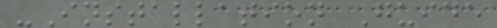-Installation Guide
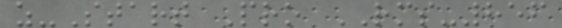z-Start Pro RMS-856
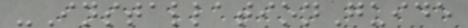-InstallationGuide
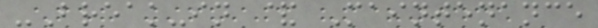-Break-in & Maintenance
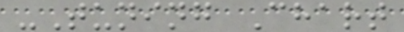-Tuning Chart
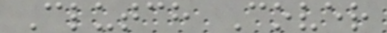Clutch Cover
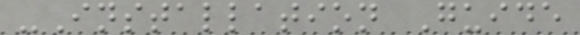-Installation Guide
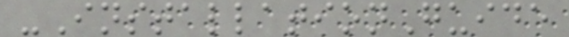-InstallationGuide
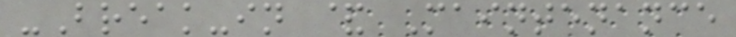-Break-in & Maintenance
